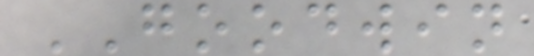GOODWIN
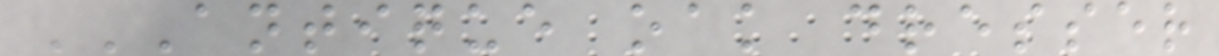ANTIQUE OAK DRESSER
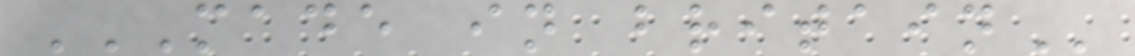MADE IN BRITAIN
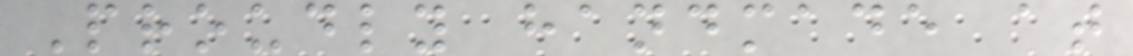Proudly handmade at
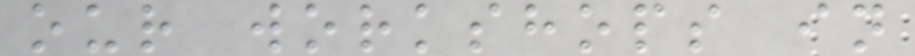our workshops in
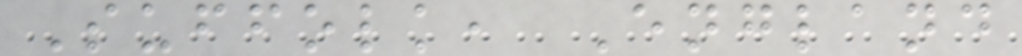Suffolk, England
